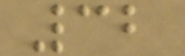32
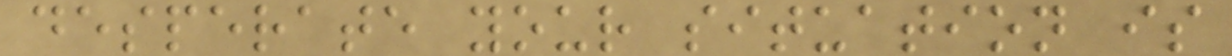desperate your situation is
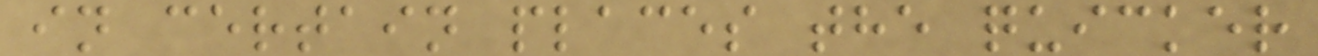in certain places the quicker
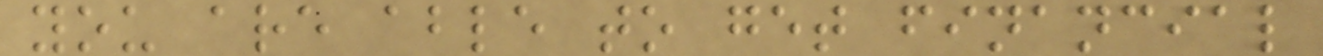you are able to get financial
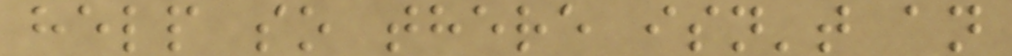help so there isn't an
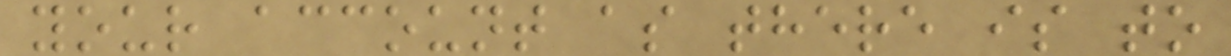your account as there is to
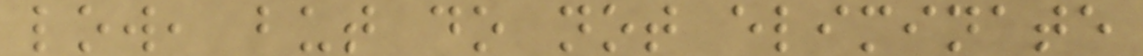low, but do not eliminate
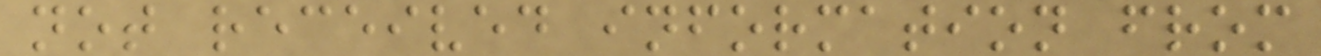not received information from
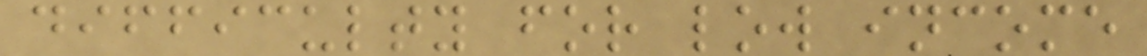difficulty for low income
